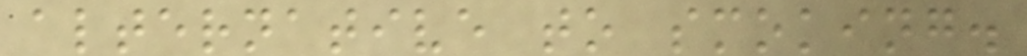alternative to smoking.
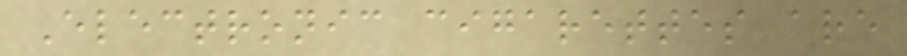Electronic cigarettes are
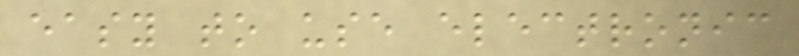easy to use electronic
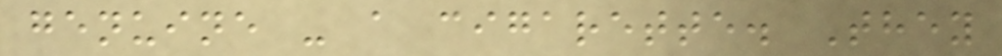genuine - a cigarette. They
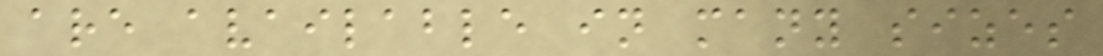are available in many sizes
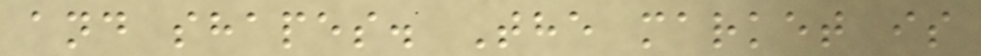and shapes. The market is
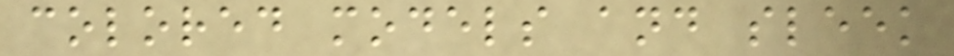colored models and sleek
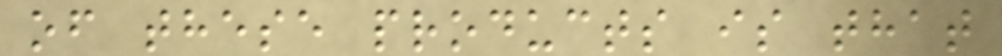of these products is that
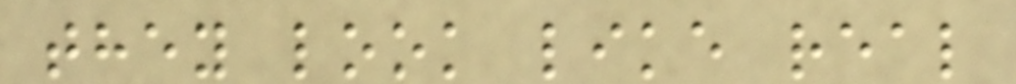they look like real
